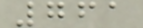761
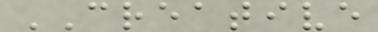CREATIVE
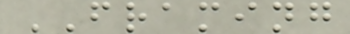FRAMING
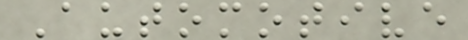Automotive
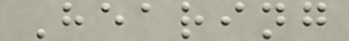Hearing
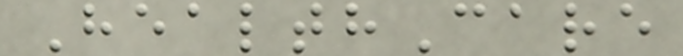HealthCare
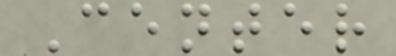Center
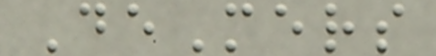DeMers
